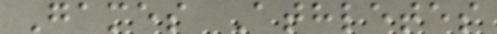Games Athletes
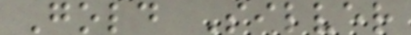Gold Silver
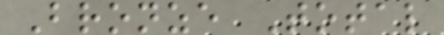Bronze Total
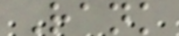Rank
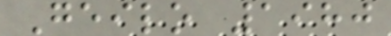Geilo 1980
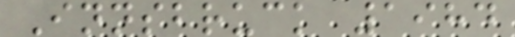Innsbruck 1984
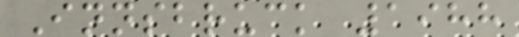Innsbruck 1988
